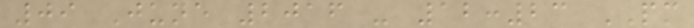09 June 2016 - 12:23 PM
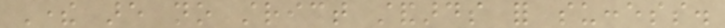There are no strict standards for success.
